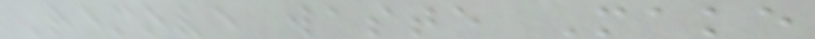Remove waste Make
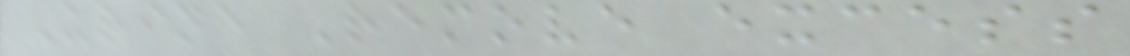Urine Remove excess
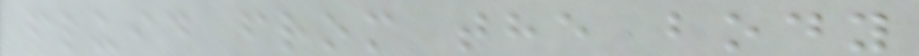fluid from the body
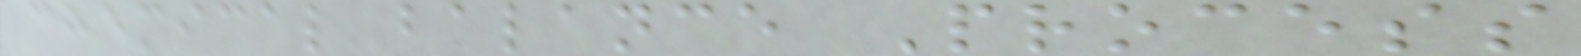chemical balance Process
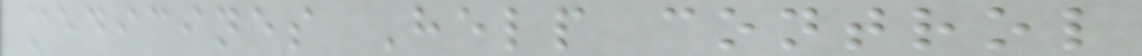medicines Help control
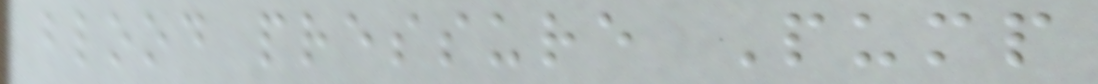blood pressure Pump
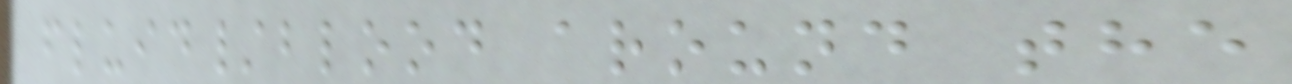fluid/blood around the
